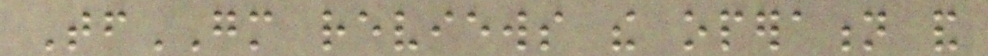TfGM reviews the operation and
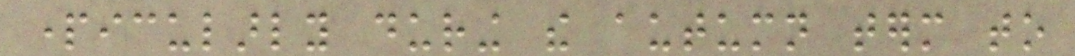particularly during the autumn term to
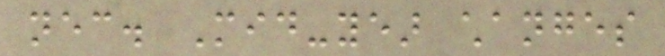necessary. Mid-year changes
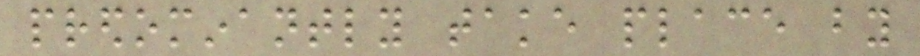predominantly take place by
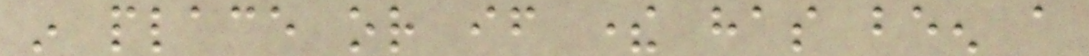in place or if there has been a
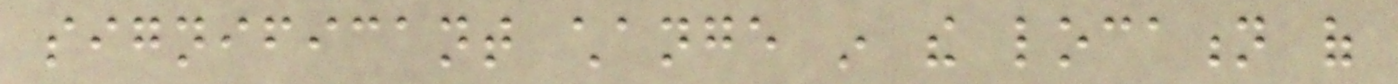significant change in the location of
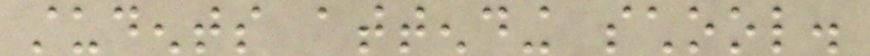students attending school.
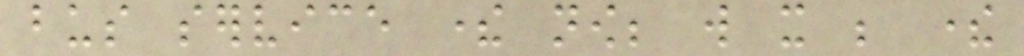bus service there now; will it be there
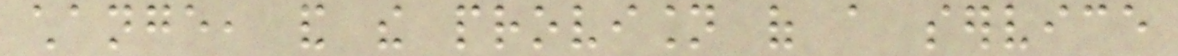change, and the provision of a service
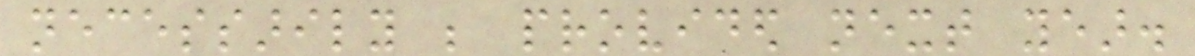necessarily be provided next year.
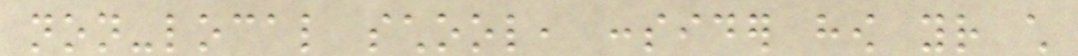non-local school, consider how your child
